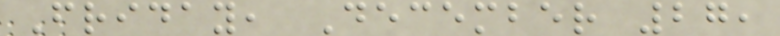Friday, December 27,
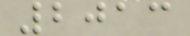2013
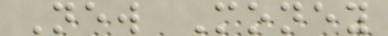New Money
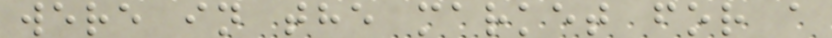were in the market for a
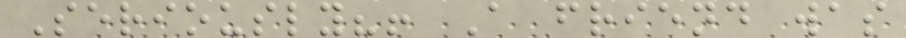Seriously?! A friend was
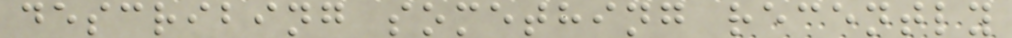describing something recently
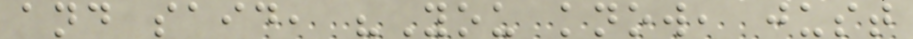and said, "You know, just
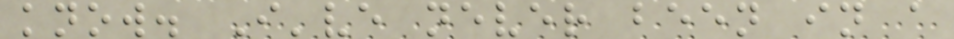know. I've never been in a
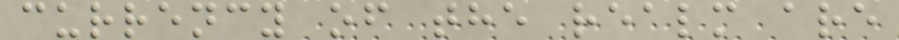currency of the realm are
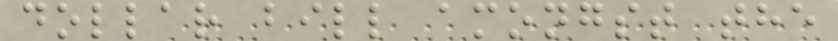dollar bill amongst the
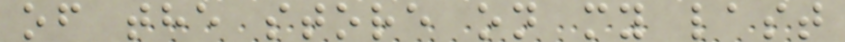of the store on my last
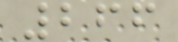266
